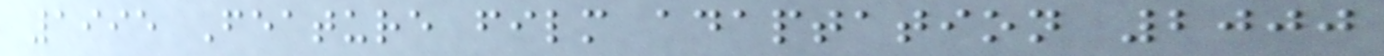1995 Feature film adaptation 2000
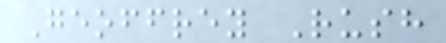Geoffrey Rush
